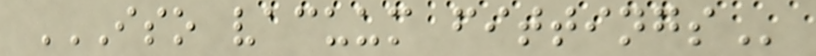ISO VACUUM FITTINGS
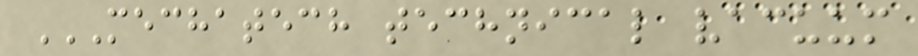MECHATECH TECHNICAL VACUUM
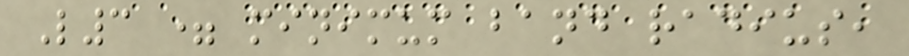L3 = minimum band radius,
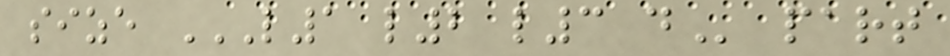size L1 L2 L3 D part
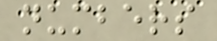numbers
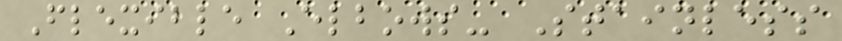Flexible Elbows- Stainless
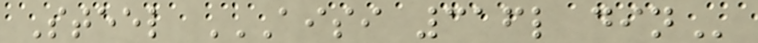Steel AISI 316L DIN
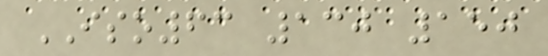ISO63 130 150
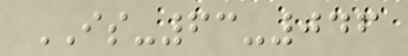IS-63-046
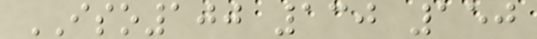ISO100 130 150
